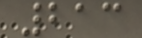213
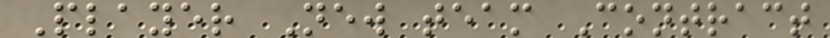Player New team Contract
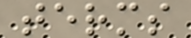terms
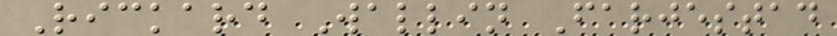Rickard Wallin Farjestad
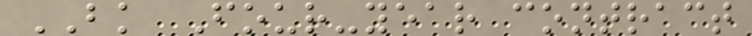BK Four-year contract
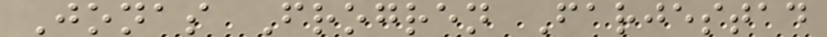Jonas Frogren Farjestad
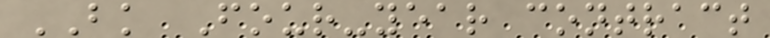BK Four-year contract
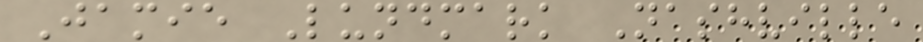Jamie Lundmark Nashville
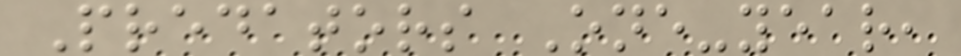Predators One-year,
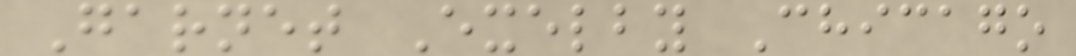Garnet Exelby Chicago
